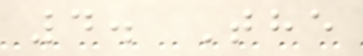4. The
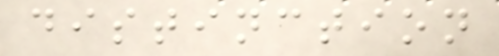distinction
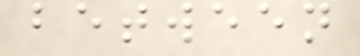between
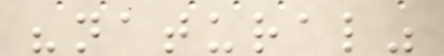"natural"
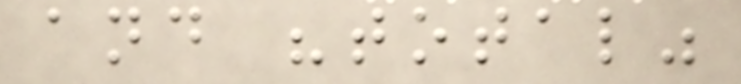and "total"
